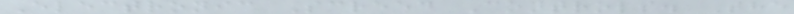Electronic Screed Controls. The
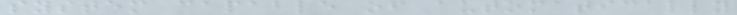system capable of automatically
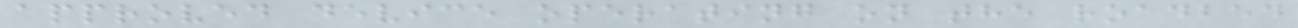approved device operating on the roadbed
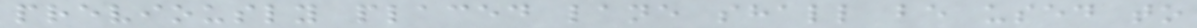previously placed lane shall be used to
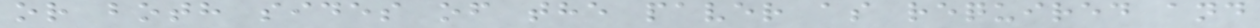or both sides of the paver as required and
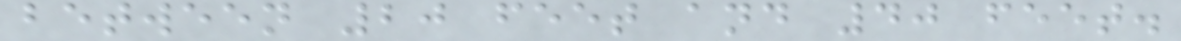between 20 feet and 40 feet.
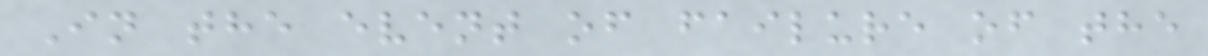In the event of failure of the
